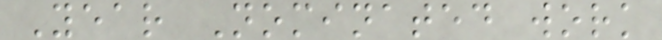Year Nominated work
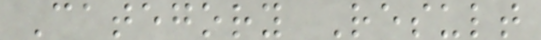Category Result
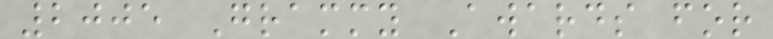2005 Grammy Awards for
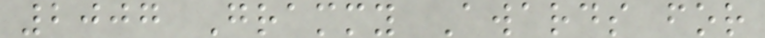2007 Grammy Awards for
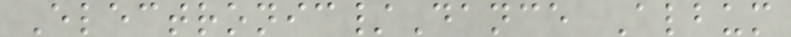Electronic/Dance Album
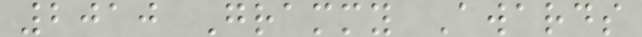2010 Grammy Awards
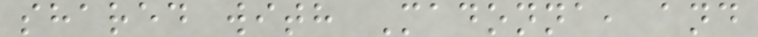shared with Madonna, and
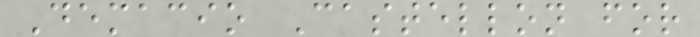Demacio Castellon for
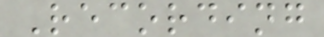Recording
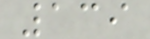139
